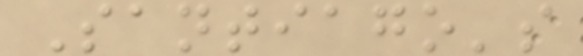Santiago's
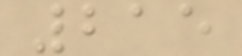215
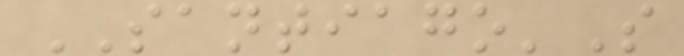SANTIAGO'S
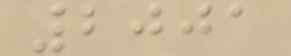2001
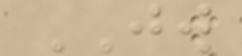JW
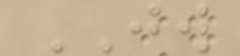JW
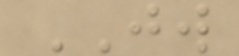JW
